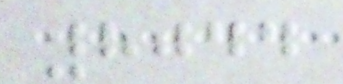8044
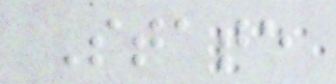State
